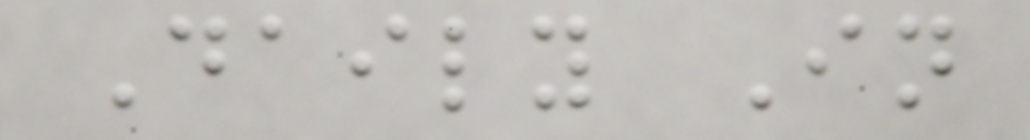Daily In
